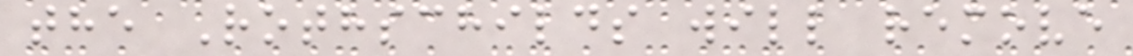the Rothschilds will remove
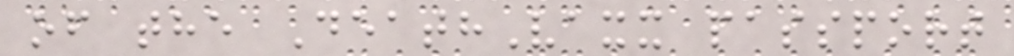of the DeathVaxx passport
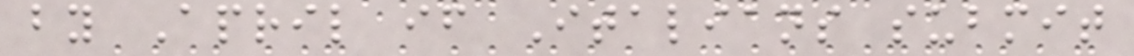by April if Italians submit
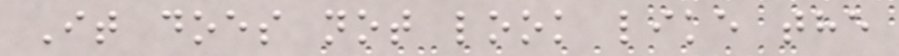It does not look like the
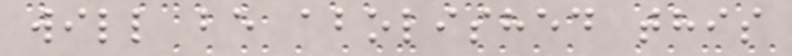will be abolished this
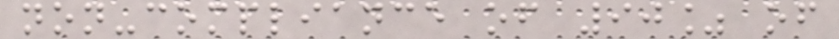non-compliance of 90% of
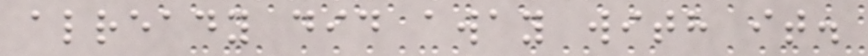already did away with it.
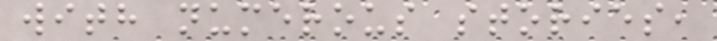with numerous stories,
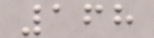168
